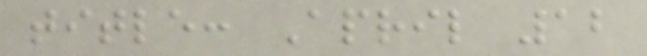title: April 12
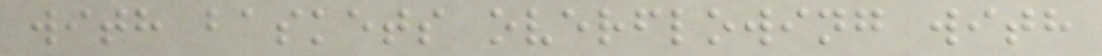with baskets overflowing with
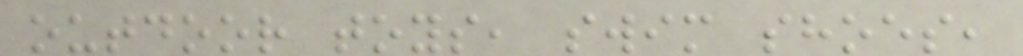outdoor toys, swim shoes,
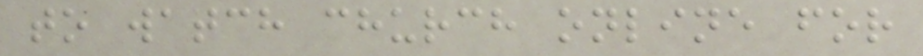to watch church online for
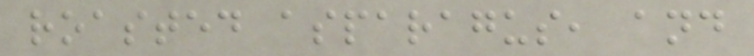roasted asparagus, and
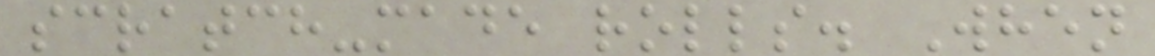scratch-made rolls. When
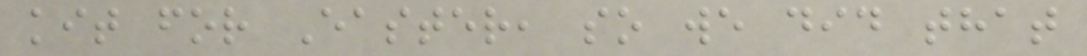kit for Easter, so we did that
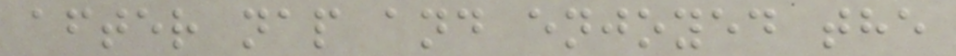after nap and enjoyed the
